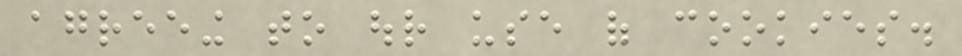agreeing to our use of cookies.
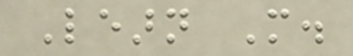Learn More.
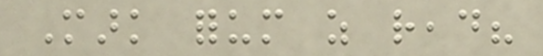Mark forum as read?
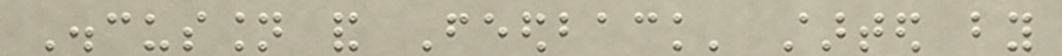Discussion and Feedback' started by
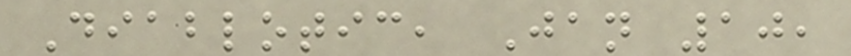Diablotic, Jan 10,
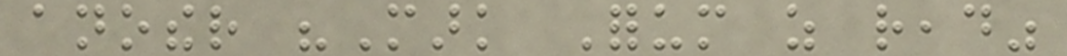another "Mark Forum as read"
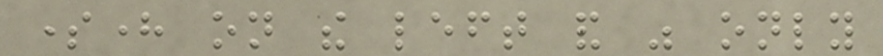somehere on the left and was only
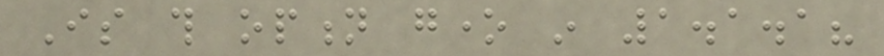Is this option gone in 1.1.1?
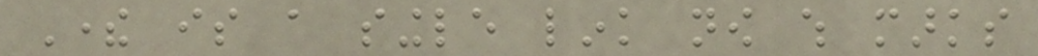There is a single link now which marks
